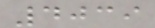4039
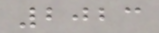2023
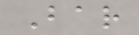Bar
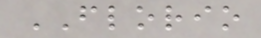FLORIO
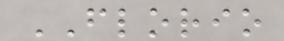FLORIO
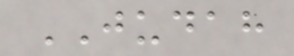JUDAH
